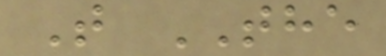T THE
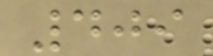409
